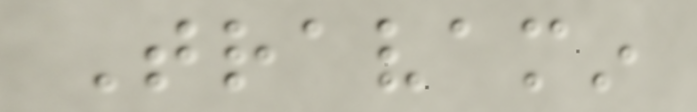Travamin
